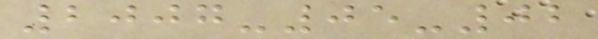2007-05-02
